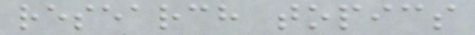research topics
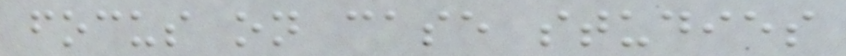focus on case studies
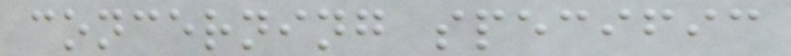concerning specific
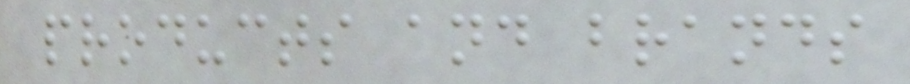products and brands
